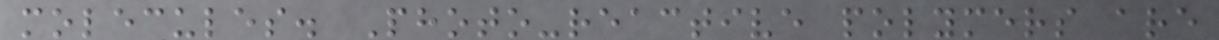molecules. Photo-reactive polymers are
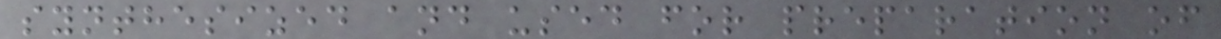synthesized and used for preparation of
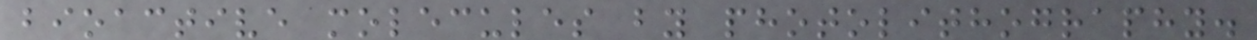bioactive molecules by photolithography.
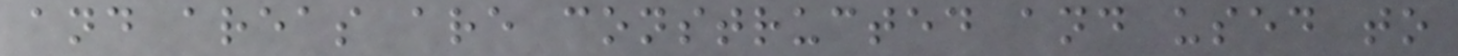and areas are constructed and used to
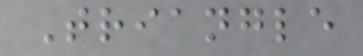Triangle
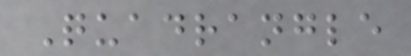Quadrangle
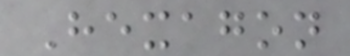Hexagon
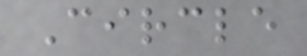Circle
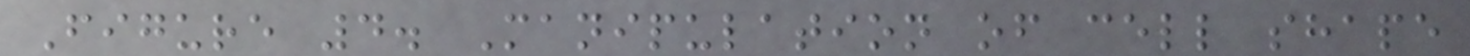Figure 4. Manipulation of cell shape
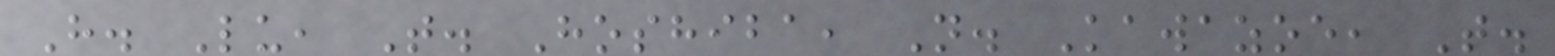H. Lu, T. Hoshiba, N. Kawazoe, T.
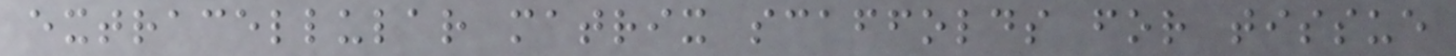extracellular matrix scaffolds for tissue
